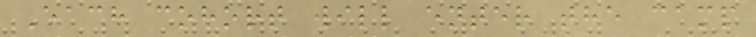Each cohort will enter the camp
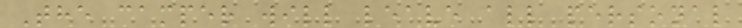The camper will leave all personal
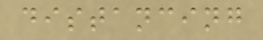distancing
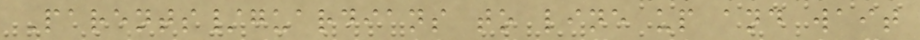Parents/guardians to line up and wait
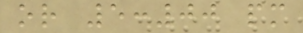or 5:00 pm
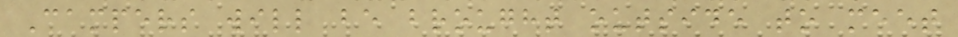Campers will be brought outside to meet
